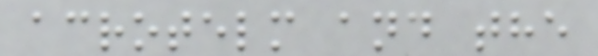acrotelm and the
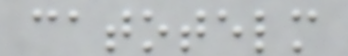catotelm
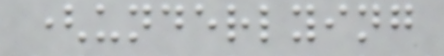(underlying
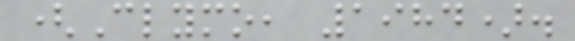(Clymo, 1984).
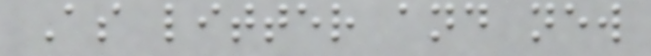As litter and new
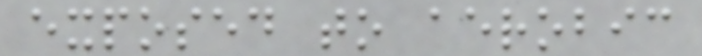exposed to aerobic
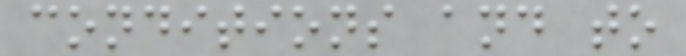conditions and to
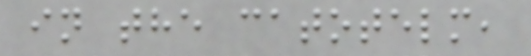in the catotelm,
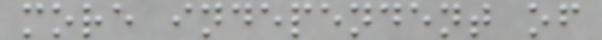more independent of
